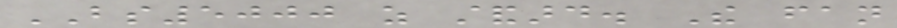BS5000 as standard. The fan
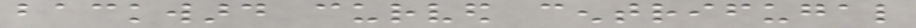backward curved centrifugal
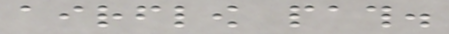airflow path.
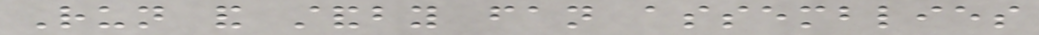Run and standby fan assemblies
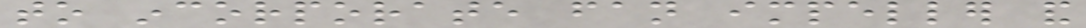to incorporate fan impeller and
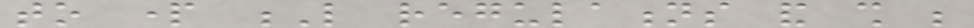to part L regulations and shall be
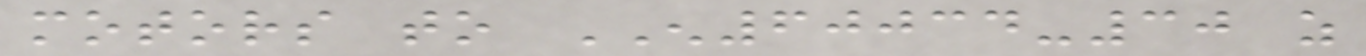motors to EN60034-30 as
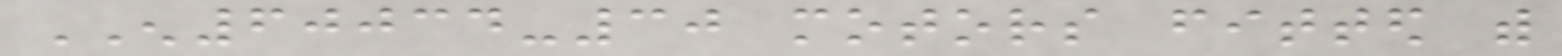EN60034-30 motors fitted with
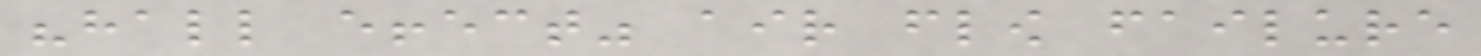"hall effect" air flow failure
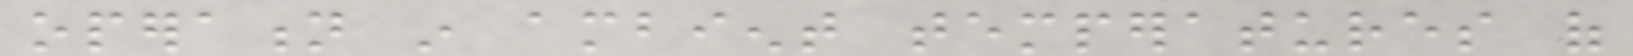operation in ambient temperatures of
